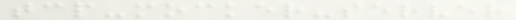tcp-mocker-server
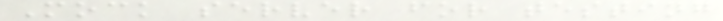Mock server for testing
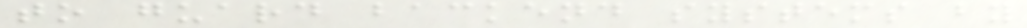to guard backend systems by
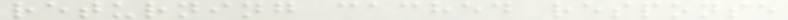returning cached response
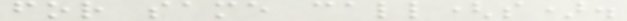for same call(s).
